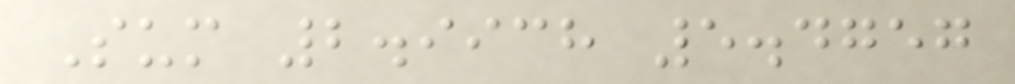Sum 2.9938 5.4757
